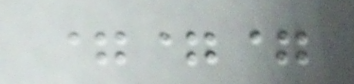===
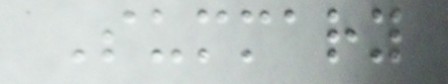Summary
